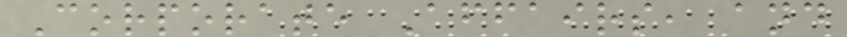Corporate Affairs, and
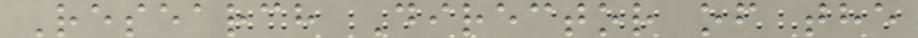Research Director of the
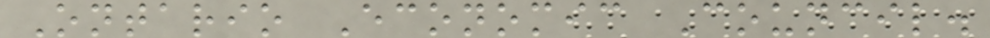Ontario Economic Council.
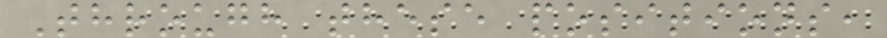Through these positions,
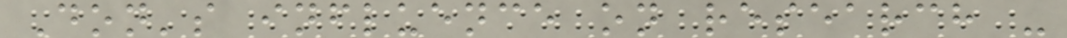Don's influence on research -
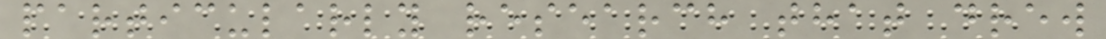particularly research that drew
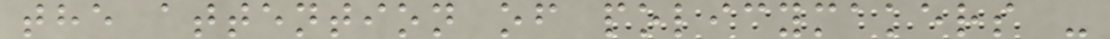the attention of policymakers -
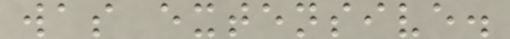was extensive.
